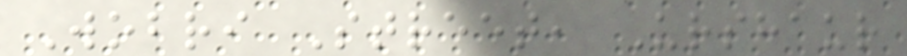Wobri Street, Urshaur
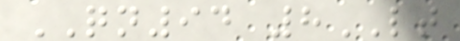QN94 8LT
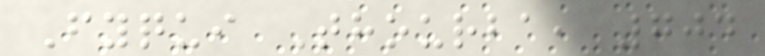Fyqui Thourba, 704
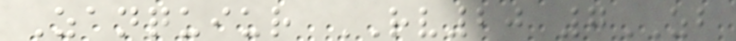Zanquiur RV20 7ZB
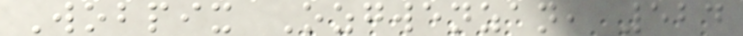Wobpix Ozgwenzan, 524
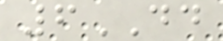6DD
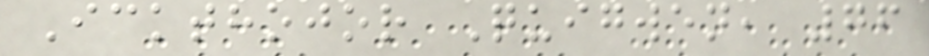Ickthojor Quigwen, 76
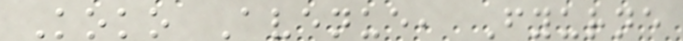Koko Avenue, Fyurne
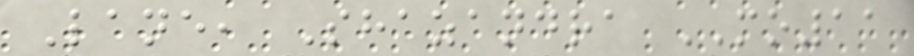Lane, Shazandra MO11
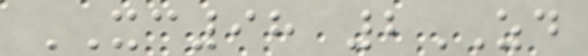XC98 2ZD
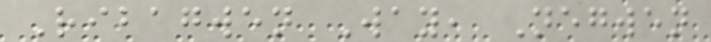Ribagwen Way, Negwen
